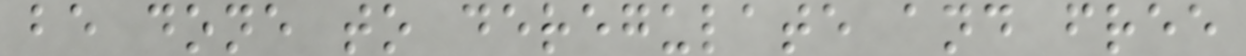be done to deregulate and free
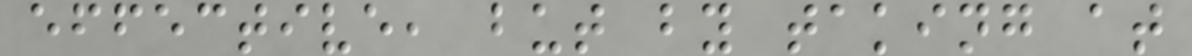effective, but by taking at
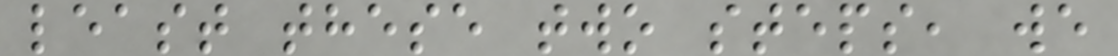least these two steps, we
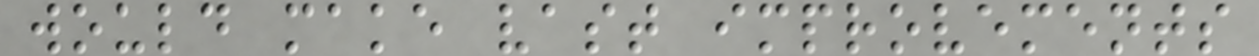would make vast improvements
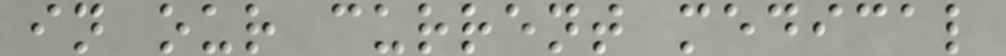in our current medical
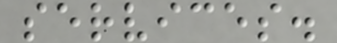services.
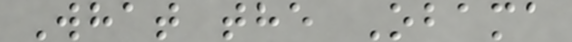What the Obama
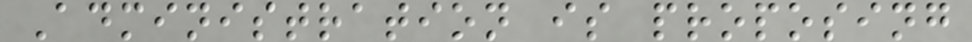Administration is proposing
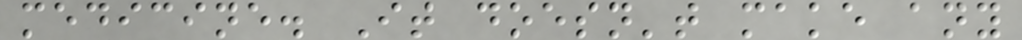medicine. It doesn't make any
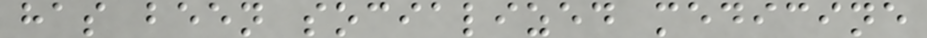has been socialized medicine
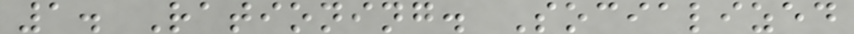1. Rationing. Socialized
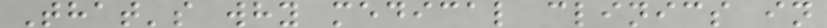That's why medical clinics in
